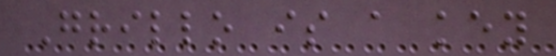Grillo is a key
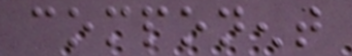component
